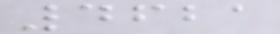4621
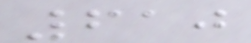610
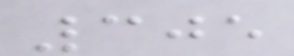305
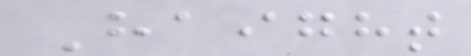Haight
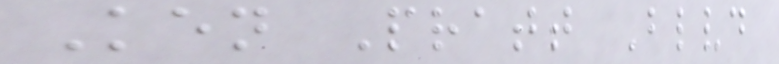Ken Pratt Blvd
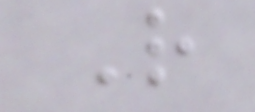R
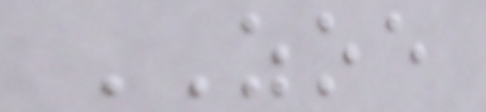ZOE
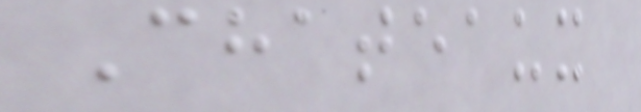Chateaux
